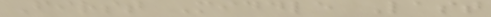First Middle Last
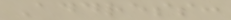Address:
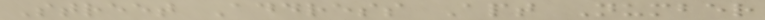Street Address Apt Number
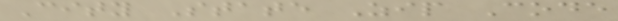City State Zip Code
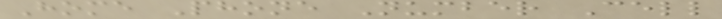Home Phone Number Cell
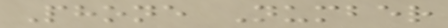Phone Number
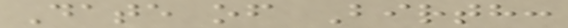Date of Birth:
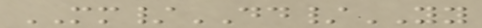MM/DD/YY
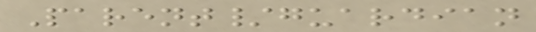Parent/guardian
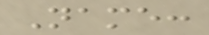Name:
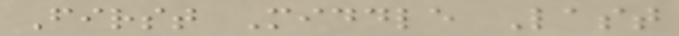First Middle Last
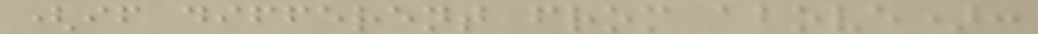(if different from above):
